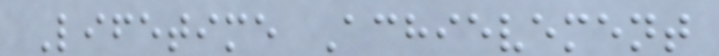Lifetime Achievement
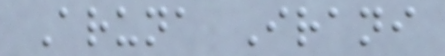Aruna Irani
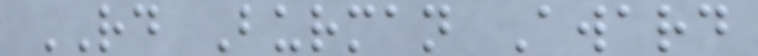RD Burman Award
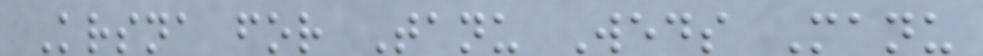Krsna for Tanu Weds Manu
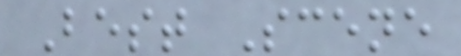Best Scene
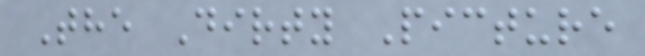The Dirty Picture
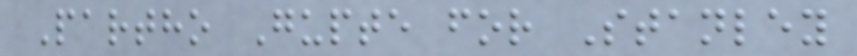Partho Gupte for Stanley
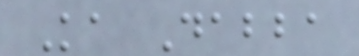Ka Dabba
